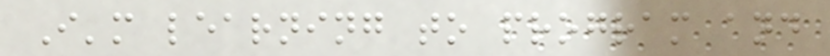I'm learning to program and
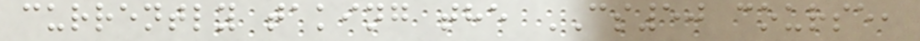currently taking the CS50 course,
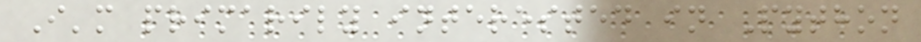I'm primarily interested in Python
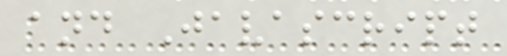and Javascript
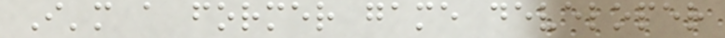I'm a former game developer
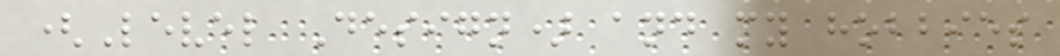(Level Design) and my hobbies
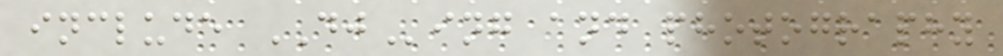include DJing and photography
